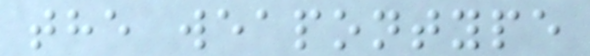the weapontype
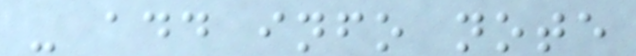- add info note
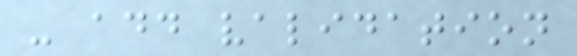- add validation
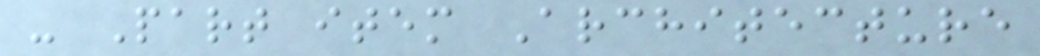- Part item Architecture
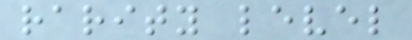rarity level
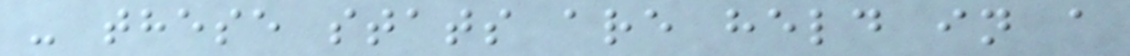- these stats are held in a
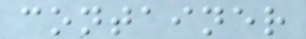container
